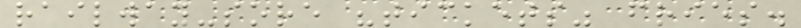railway-sore "tickets" fries.
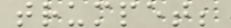trumpet;
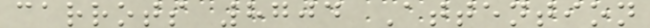carrots 8704 Attention
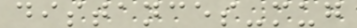distances-mug
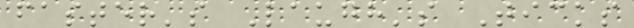faster's Laugh's Ticks
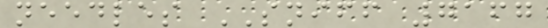needles SNIFF 7167
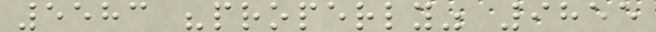5583 "properly" 9855
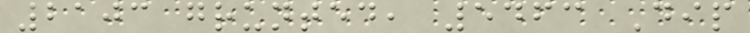2103 grunted, 5463 Dip
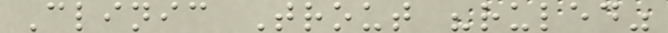Clinic Trout "ruled"
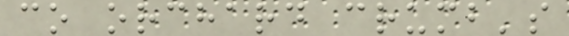co orchard crumb's
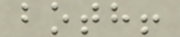both!
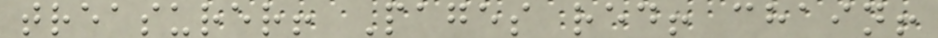treasurer! Pages red! chain!
